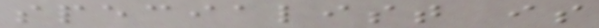specialist is
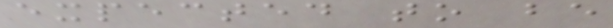expected to be
